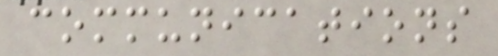communications
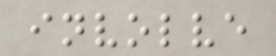involve
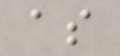as
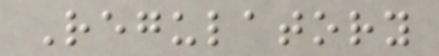Regulatory
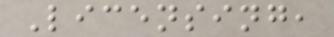Licensing,
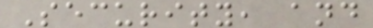Security, and
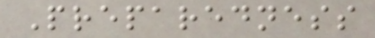Preparedness
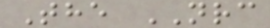The NRC
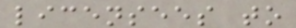licensees to
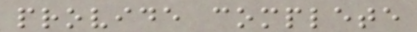provide complete
